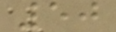50
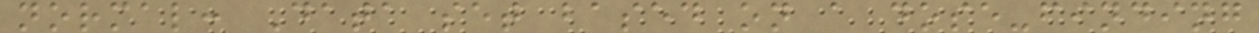normal: Data set based on a dose-finding
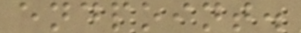endpoint.
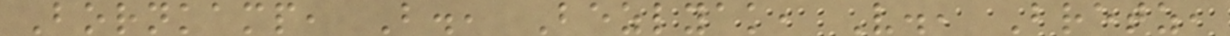Bornkamp, B., Bezlyak, V., Bretz,
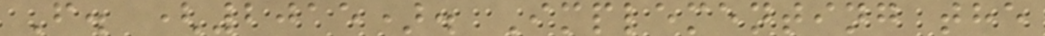F. (2015). Implementing the
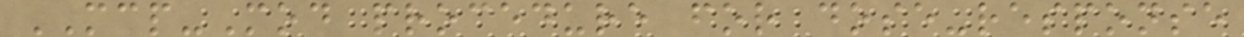MCP-Mod procedure for dose-response
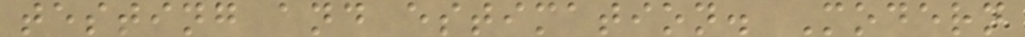testing and estimation. Modern
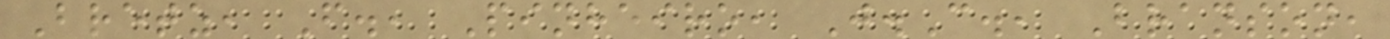Bretz, F., Pinheiro, J.C., Branson,
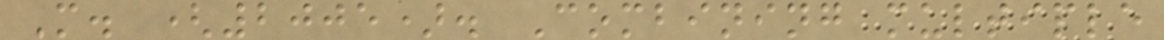M. (2005). Combining multiple
